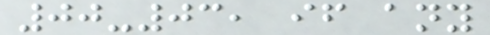00-03, if any
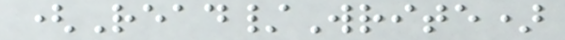(Read/Write)
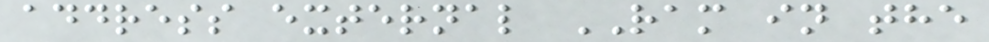address external RAM in the
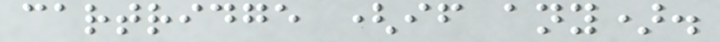cartridge (if any).
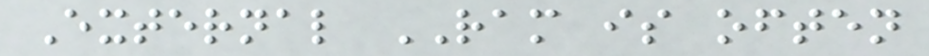External RAM is often
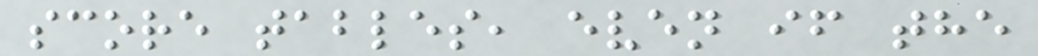score tables, even if the
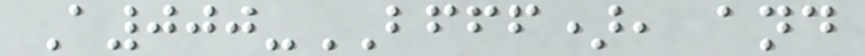A000-BFFF), and
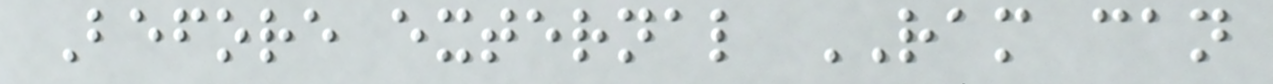Before external RAM can
